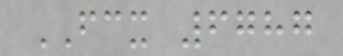FCX 6787
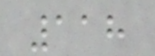118
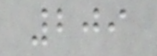209
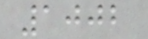1002
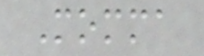Momma
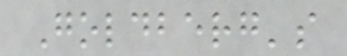Goldberg's
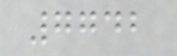7742
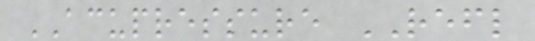ACUPRESSURE REFL
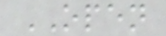OPEN
